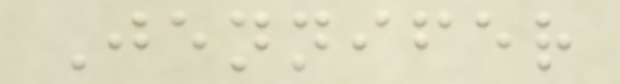Jennifer
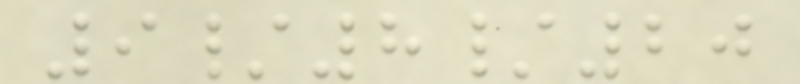9/8/20
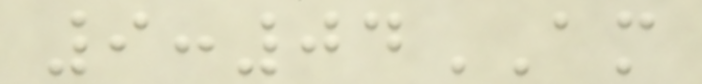9:04AM
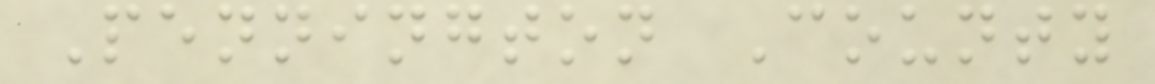Pennington County
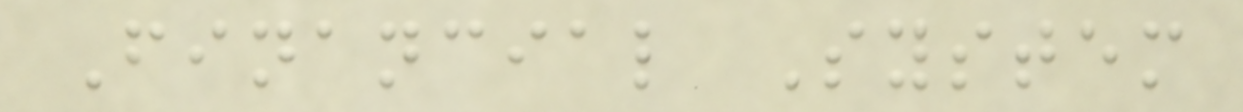Financial System
